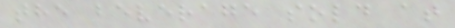the beverage sold at
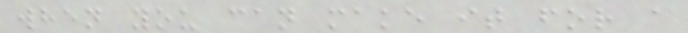when you can make it for a
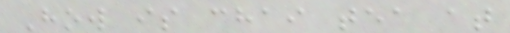How is chai tea at
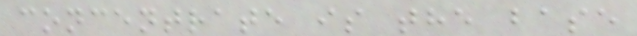concentrate is the base
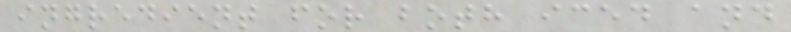ingredient for both iced and
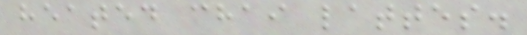heated chai lattes.
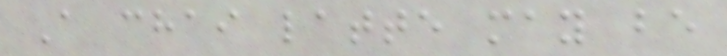A chai latte may be
